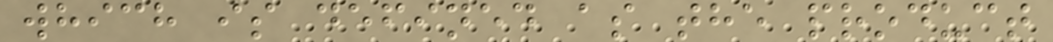which is defined as the product
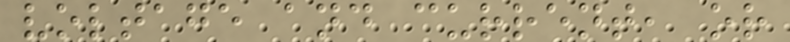voltage and current, or
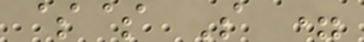$$ S =
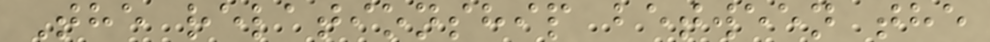The relationship between the
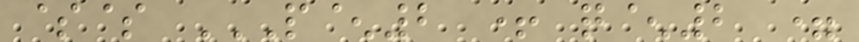$$ P^2 + Q^2 =
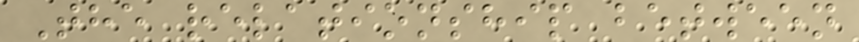The relationship between
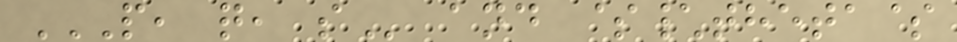P, Q, S and $\theta$
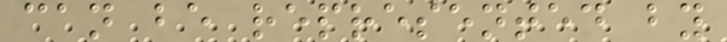can be represented by
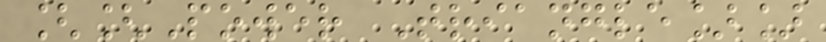[[Power Triangle]]
